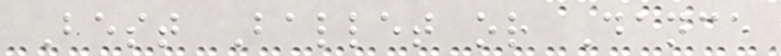Best Ballet or Dance
